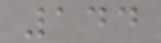144
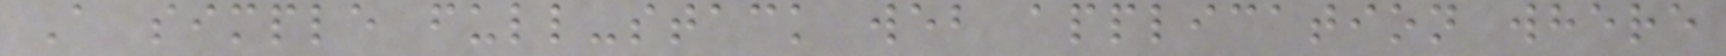A simple full-stack web application where
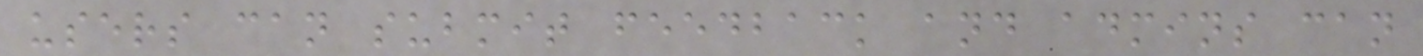users can submit feedback and admins can
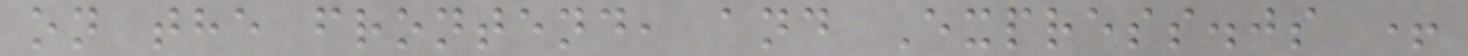on the frontend, and Express.js +
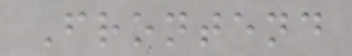Frontend
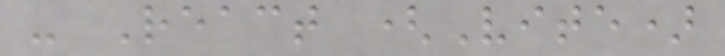- React (Vite)
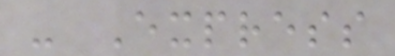- Express
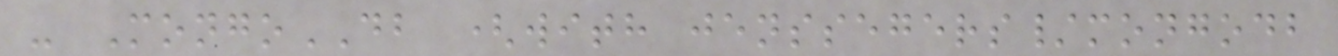- MongoDB (with jenssegers/mongodb
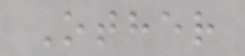Other
